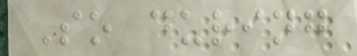So during
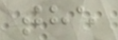the
